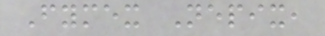Fymex Nepix,
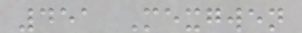451 Mexgwen
